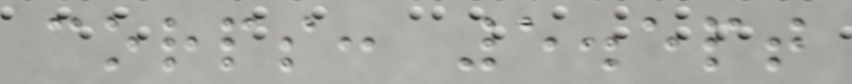corps: 5.5pt
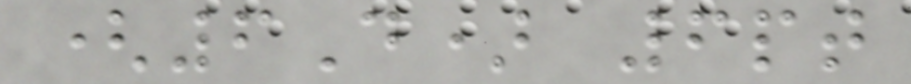(6D) 6pt
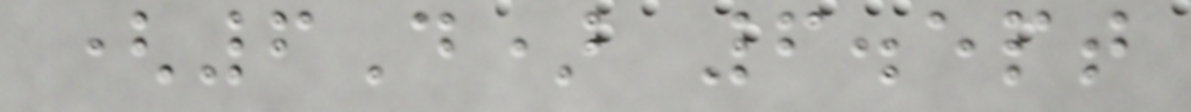(6D) 6.5pt
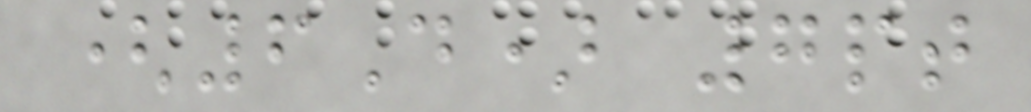(6D) 7pt
